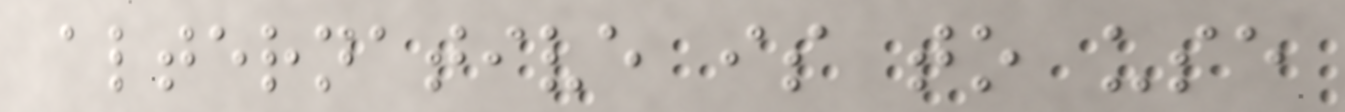alternative is to use
